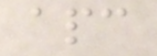apc
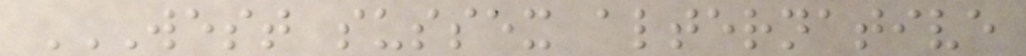WEST SUSSEX ALTERNATIVE
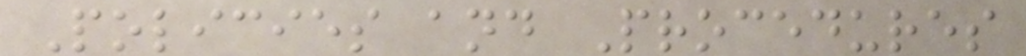Policies and Procedures
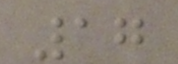17
